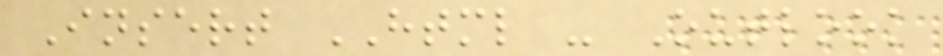Insert HTML - Outlook
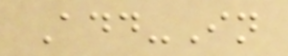Add-In
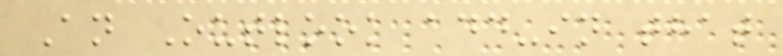An Outlook add-in that
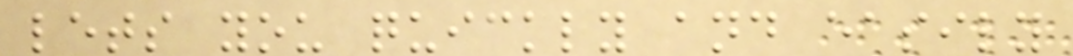lets you quickly and easily
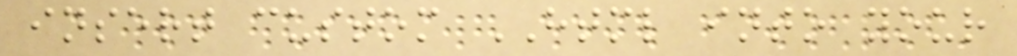insert custom HTML into your
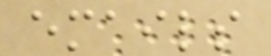emails
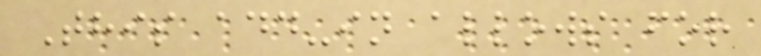This add-in allows for
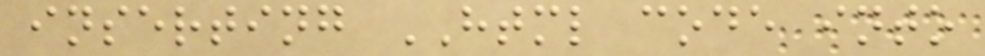inserting HTML code into
